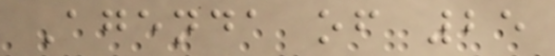Agenda of 25
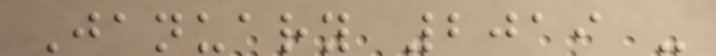January 2019 -
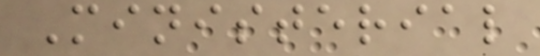Ministerial
